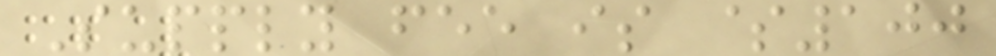Supply fee is $100
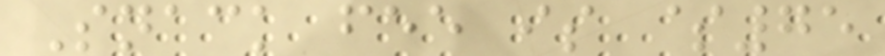Snack fee is $75
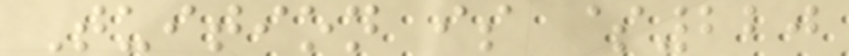Tuition is $220
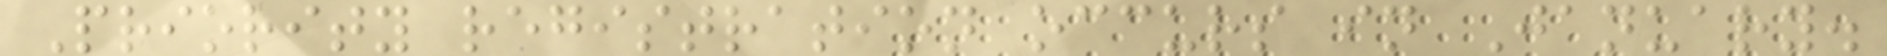Priority registration occurs in January.
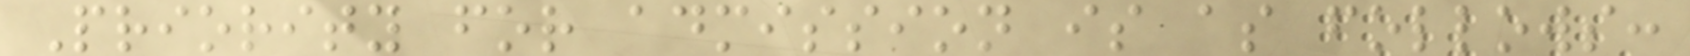Priority for admission is as follows:
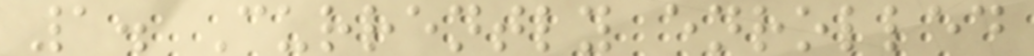1. Currently enrolled
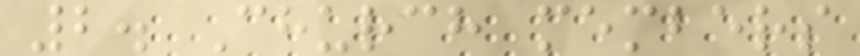2. Church members
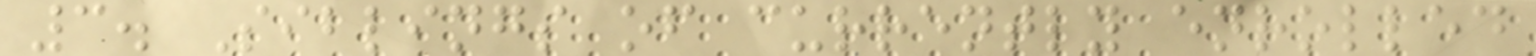3. Siblings of currently enrolled
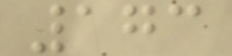173
